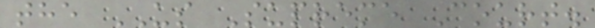the US Supreme Court.
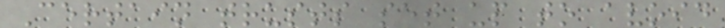Certain trusts set up to avoid
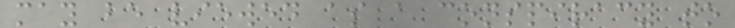may be viewed as a conspiracy to
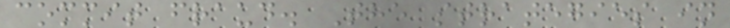commit fraud. The strategies in
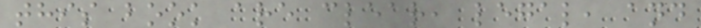this book are clear, legal, and
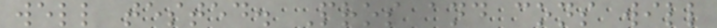well tested. Pros and cons will
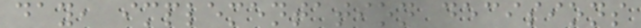day, implementation decisions
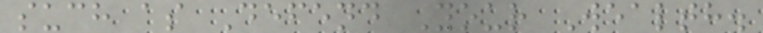such as Defend Your Wealth.
